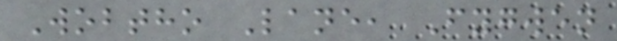Wobtho Lane, Fygwen
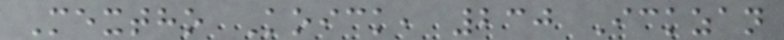Mextho Koick, 230 Ickzan
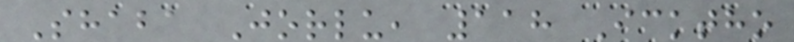Shaba Jorlu, 118 Icktho
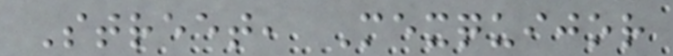Street, Mexquijor
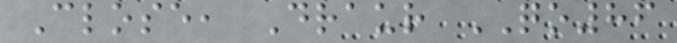Close, Draur QO86
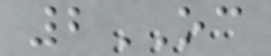2OC
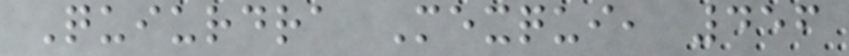Quiurdra Mexqui, 456
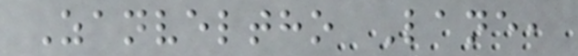Zanveltho Lane,
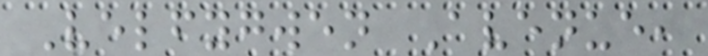Velfygwen Avenue,
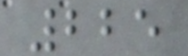225
